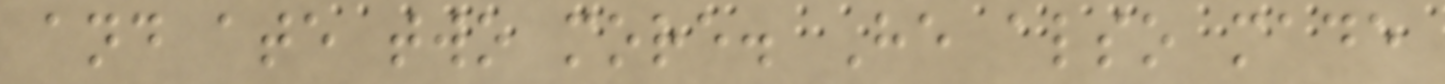and ate two more. He also made
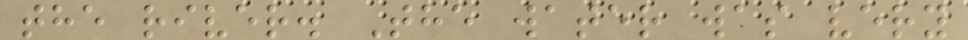the river. The water was very
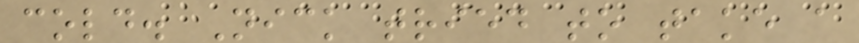cold. Nick tried to take a
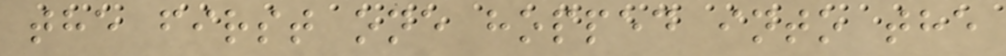the first one hopped into the
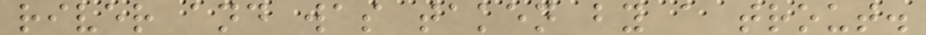river and was taken by a trout.
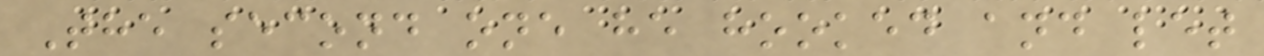The second one he hooked and let
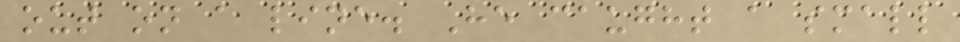out on a line. He caught a small
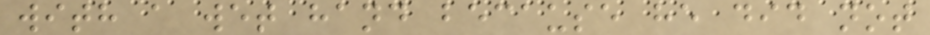with a wet hand because he did not
